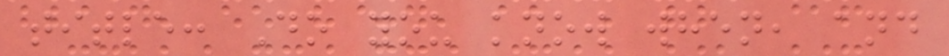title: Do you know when, and
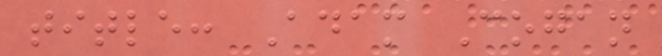title: Adam Cogan
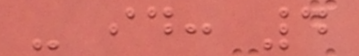- id: 4
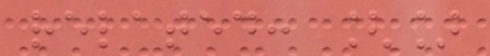related: []
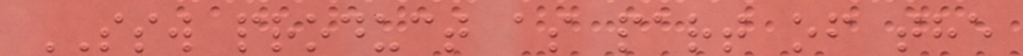SSW product as part of the
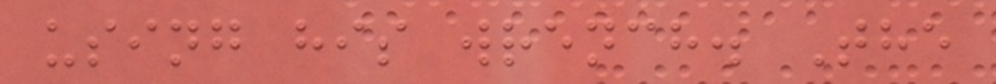using his wrench. The
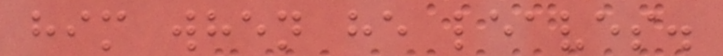him when he leaves.
